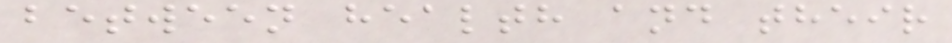between health and their
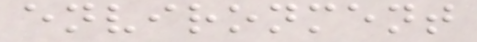environment
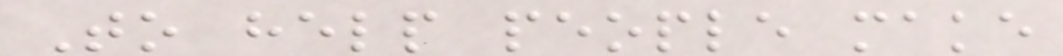To help people make
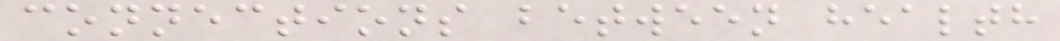connections between health
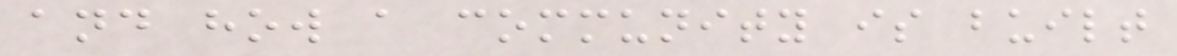and how a community is built
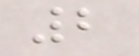2
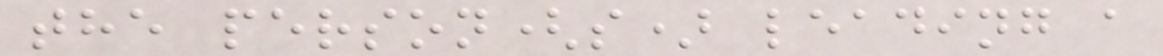the person(s) leading a
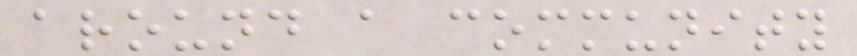around a community
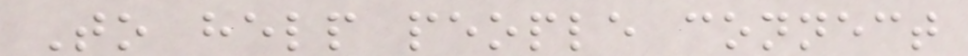To help people connect
